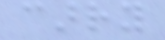carry
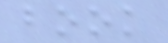book
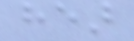hear
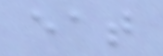eat
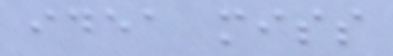idea miss
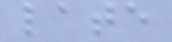late
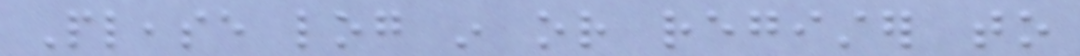Please log in or register to
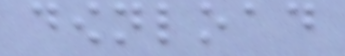download
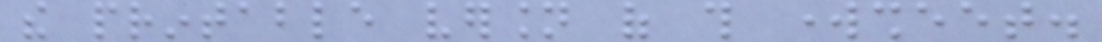the printable version of this worksheet.
